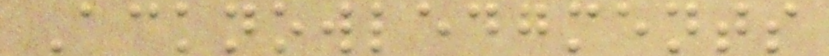Acknowledgments
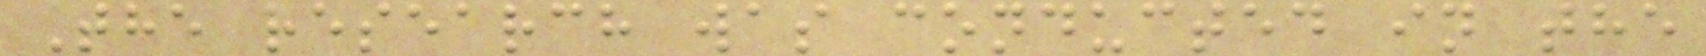The research was conducted in the
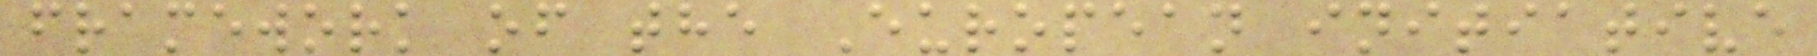framework of the European initiative
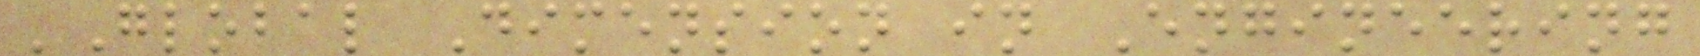'Global Dimension in Engineering
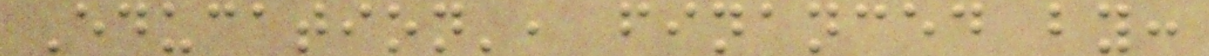Education', financed by:
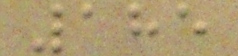185
